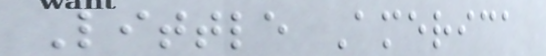Little America
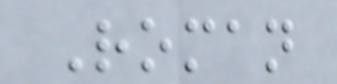Roman
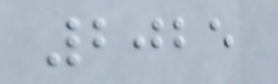2025
